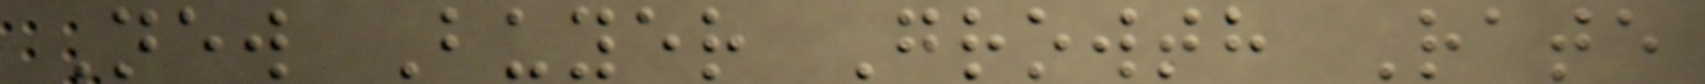New Buyer Growth Rate
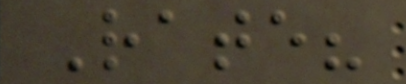Rate?
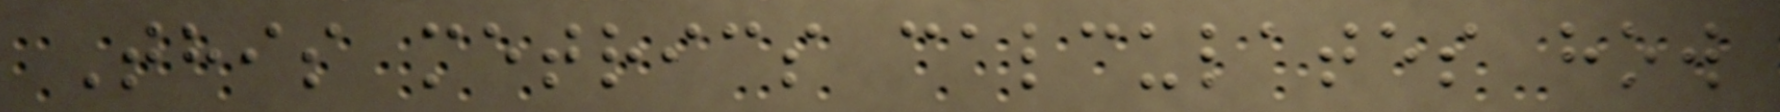This metrics calculates how
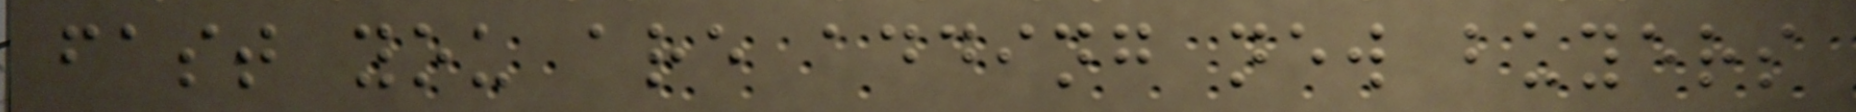fast you are adding new buyers
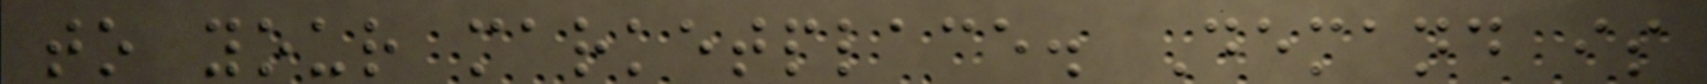to your marketplace. Demand is
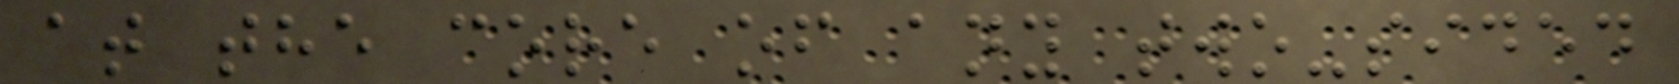at the core of any two-sided
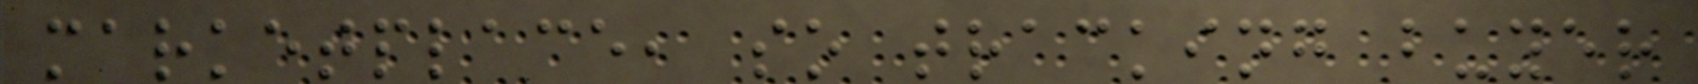marketplace, so tracking buyer
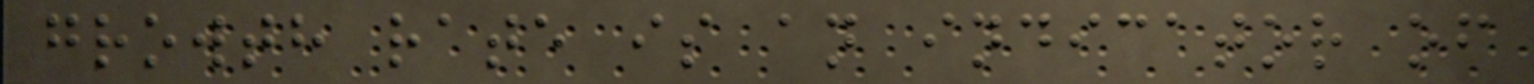growth rate is an indicator of
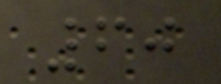60
